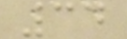34
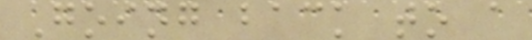Going back to a
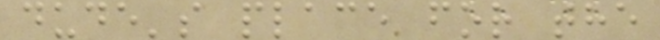dude's place for the
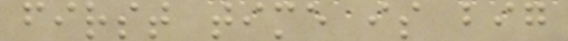first time is big
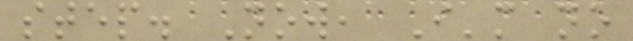step. Now, I'm no
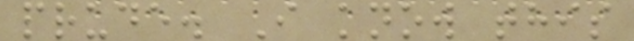prude. I know this
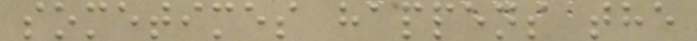sometimes happens the
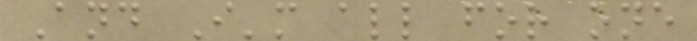And I'm all for one
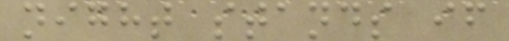night stands if
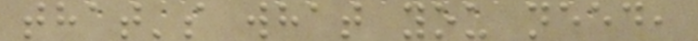that's what you need,
